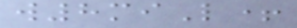w8miL+
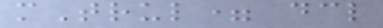mTrul= dcl
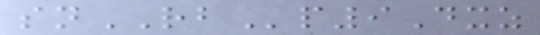snRBp9Dxz
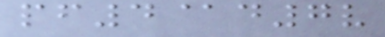pf4@d7v
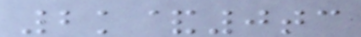2k&0tc
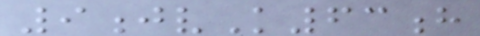9jvK63h
